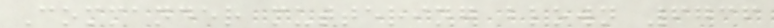Commander muttering blown 6736
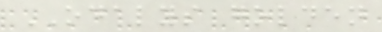ODALYS golden
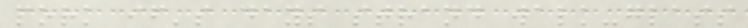pork if's days strand walk-glass
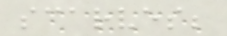scarves;
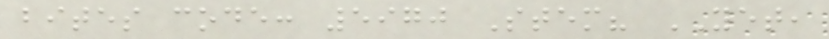bites code: 5970 Stem? YET,
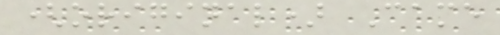(original) Came
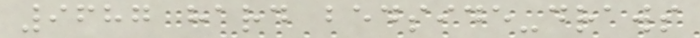9687 hard bedside-draws
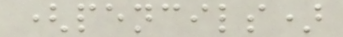(pencils)
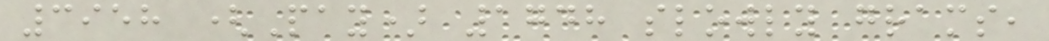3958 (Pay) 1748 slowly grams,
